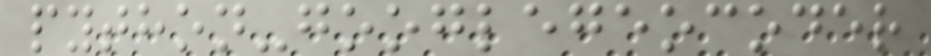python-googlegeocoder
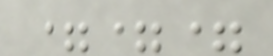===
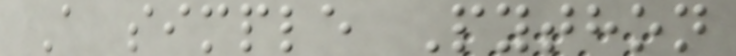A simple Python
